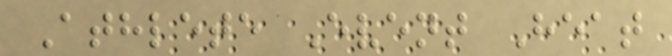Athlete Event Heat
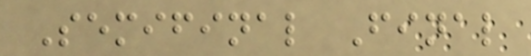Semifinal Final
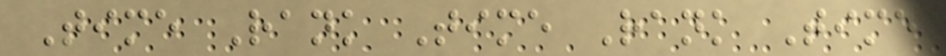Time Rank Time Rank Time
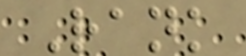Rank
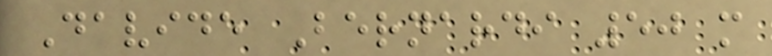Davide Bernardi 50 m
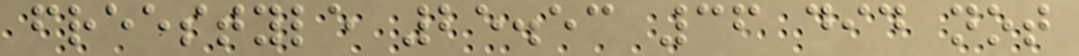freestyle 25.53 36 did not
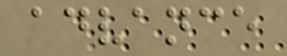advance
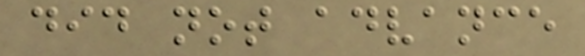did not advance
